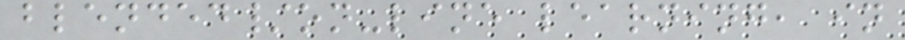blended/on-line learning, in
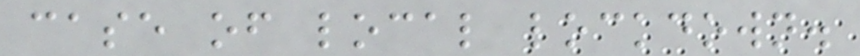case of local lockdown.
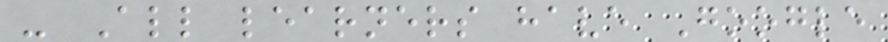- All learners have Google
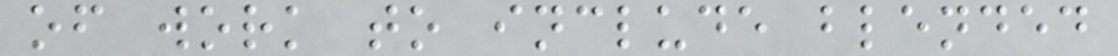of work to include blended
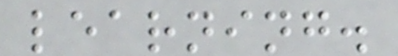learning.
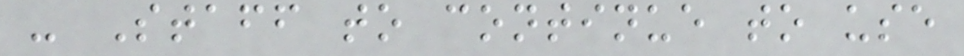- Staff to continue to use
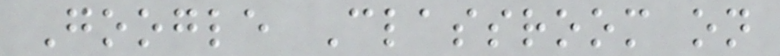Google Classroom on
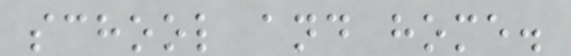school and home.
